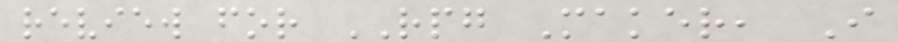review for RPG Maker, I
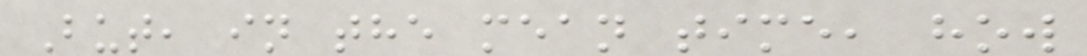But, in the mean time, how
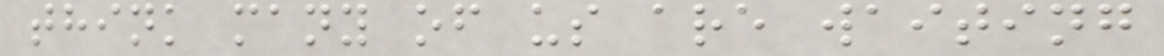think many of us are waiting
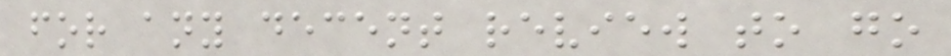for any decent review to go
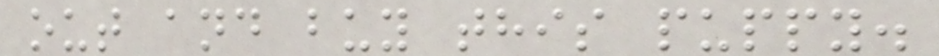out and buy this puppy.
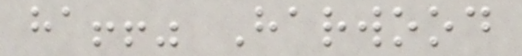ha!!" Harwood
